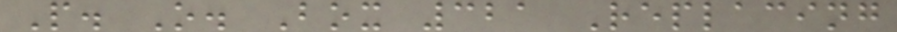P. O. Box 321 Replacing
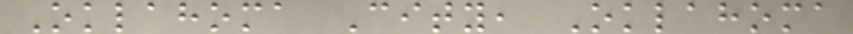Oklahoma City, Oklahoma
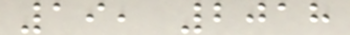19, 2018
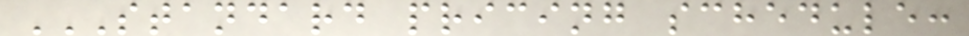STANDARD PRICING SCHEDULE:
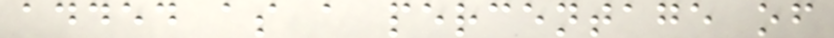added as a percentage of
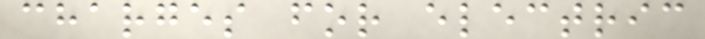charges for electric
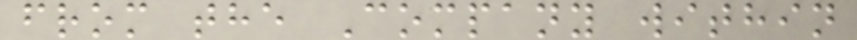from the Company within
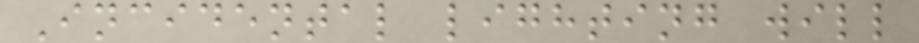Incidental lighting will
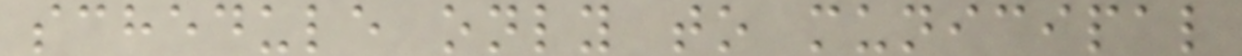schedule only to municipal
